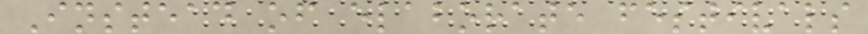Instead of elaborate festivals
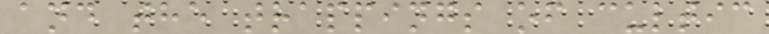and the trappings of cultic
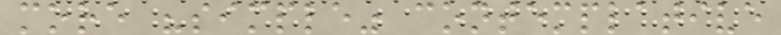more "simple" contemplative
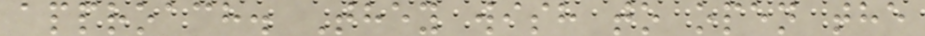approach. They wish to open the
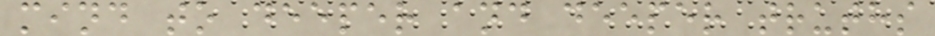mind to deeper and deeper truths
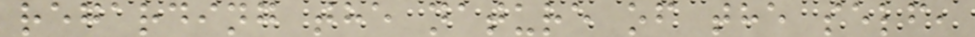regarding the nature of the self,
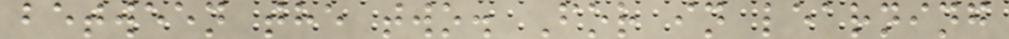between the two. For in learning
